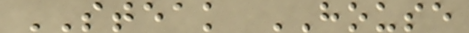STEAK HOUSE
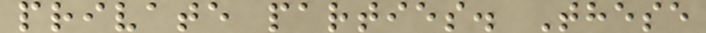private parties. These
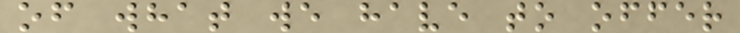of what we have to offer
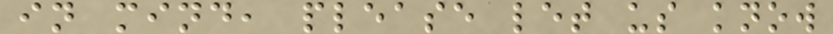in mind, please let us know
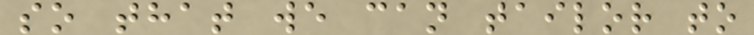so that we can tailor to
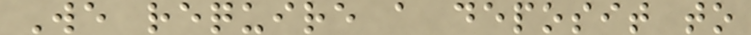We require a deposit to
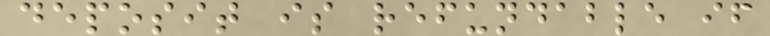deposit is refundable if
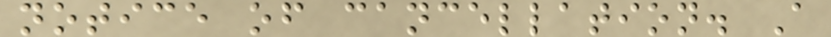notice of cancellation. A
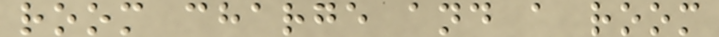room charge and a room
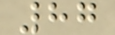87
